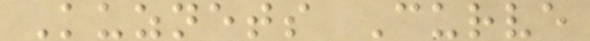Kuznets Curve
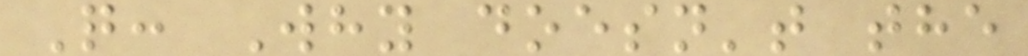Q: Why doesn't the
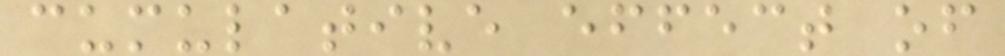cumulative effect of
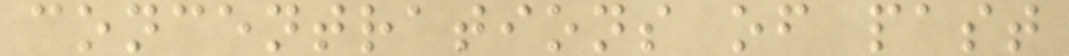concentrations of past
